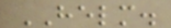HELM.
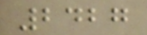2427
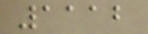1112
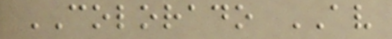COLORADO AV
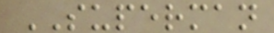SUPERMAN
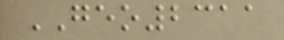GEO2311
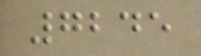7245
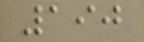190
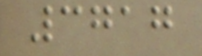3717
